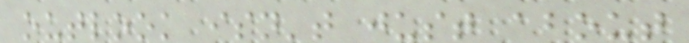outlook isn't just about
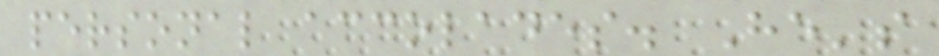personal accolades. He's
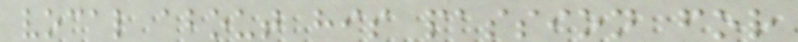vocal about his passion for
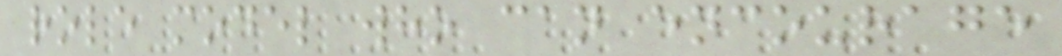role model who can encourage
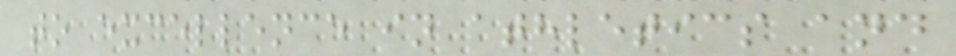to excellence in athletics and
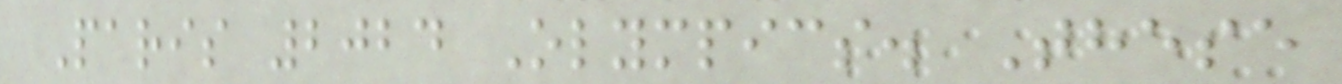Paris 2024 Olympics. These
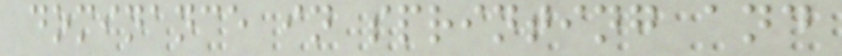dominance in sprinting and
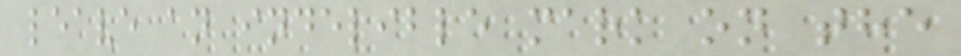leave an indelible mark on the
